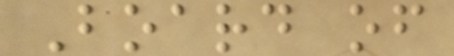Board of
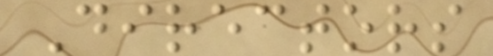Directors
